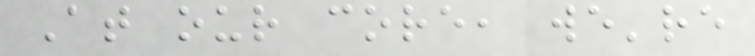At our core, we're
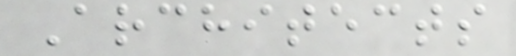Architects
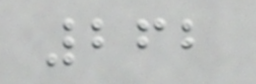262
